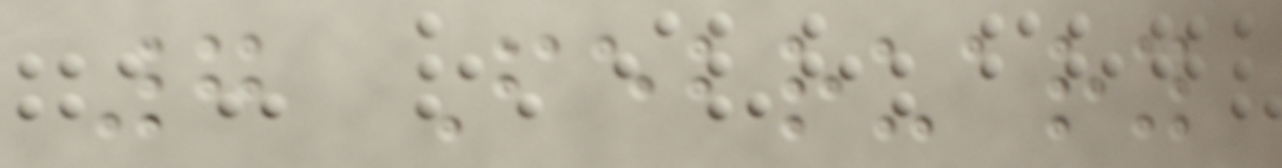7 February
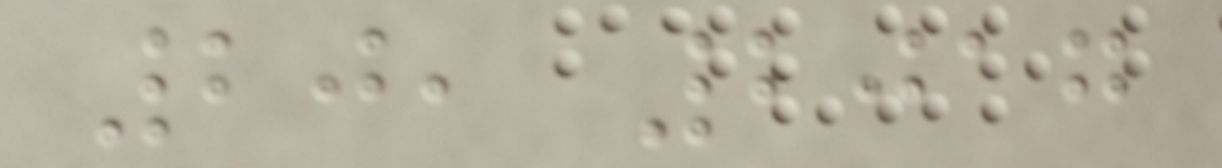20, 2017
